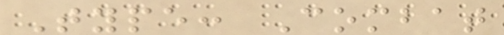Type: Combat
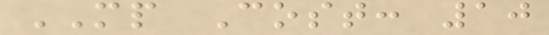MP Cost: 10
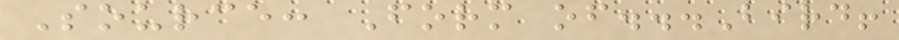Source: Form of...Bird!
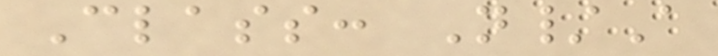Class: N/A
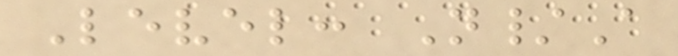Level: N/A
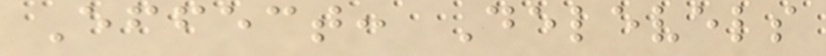Effect: Delevels
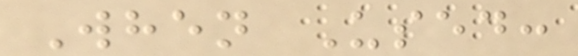When Used:
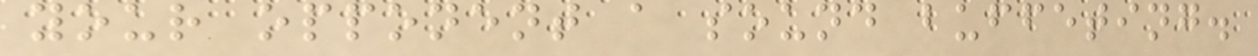your opponent a sound buffeting.
